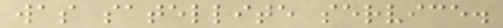was satellite service.
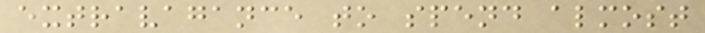extravagance to spend almost
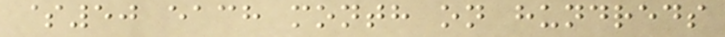$50 each month on hundreds
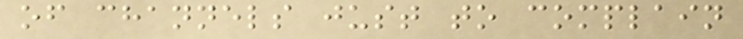of channels just to complain
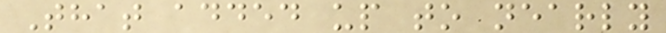That added up to nearly
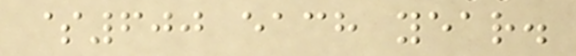$600 each year.
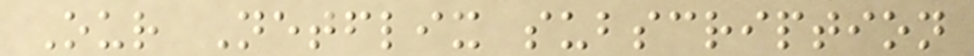Our Netflix subscription
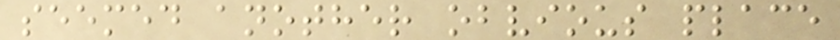seemed another obvious place
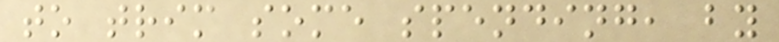to trim some spending, by
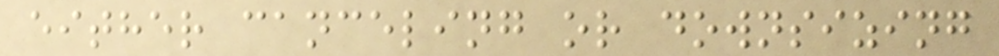either canceling or downsizing
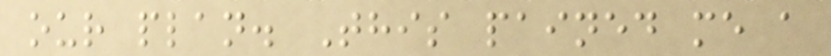our plan. This pained me a
